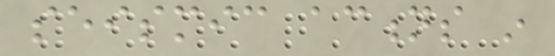seismic actions in
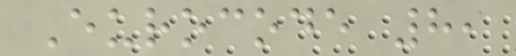Eurocode 8,
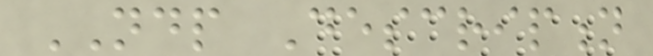NDP Description
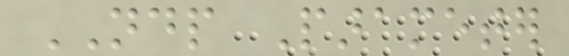NDP Parameter
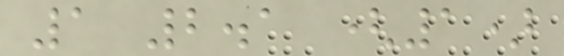1 2.1 (1)
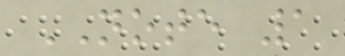NOTE 1
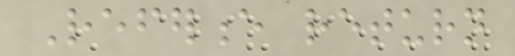Reference return
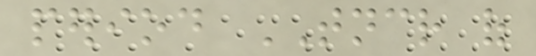period TNCR of
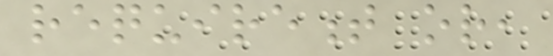requirement or,
